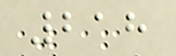218
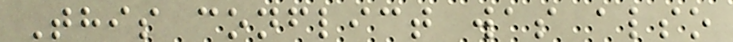This conflict was also
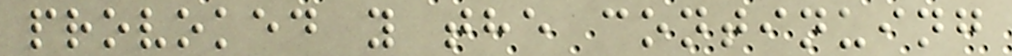provoked y the continuing
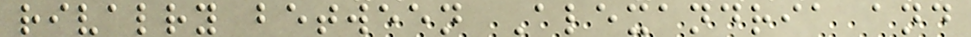rivalry between Alexandria and
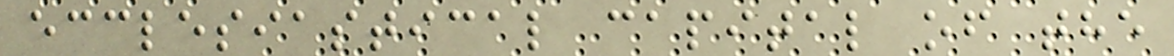ecclesiastical capital of the
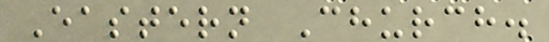Eastern Church.
